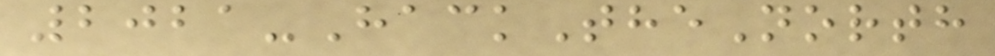2021-HackTheNorth
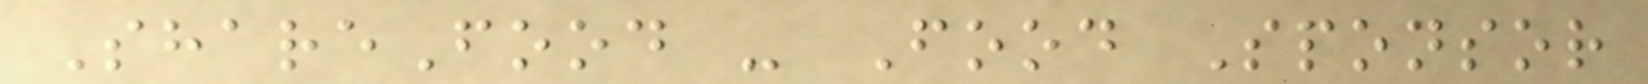ShareFood - Food Sponsor
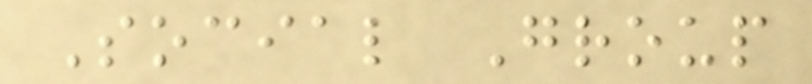Social Group
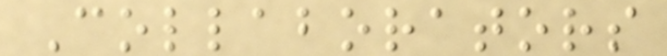Collaborators
